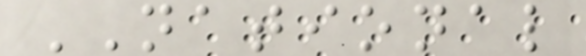NATIONAL
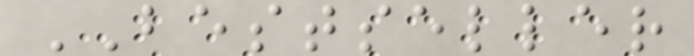BESTSELLER
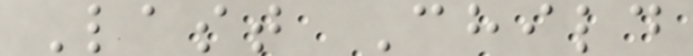Last Child
